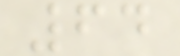64
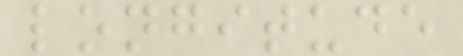longitude
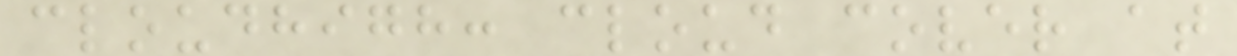cloudhigh: cloud cover at
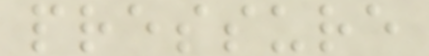pressure
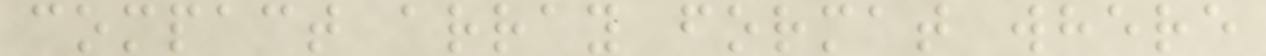compact array format where
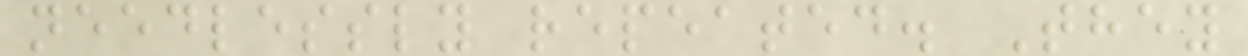needlessly repeated. They
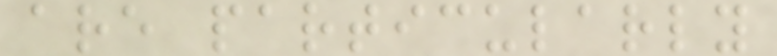are particularly
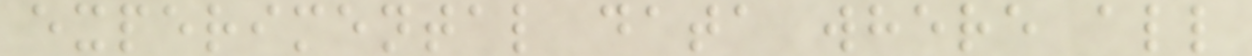experimental data where all
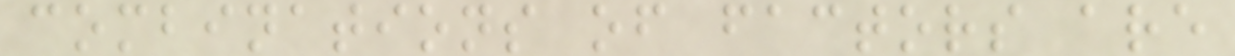combinations of factors are
